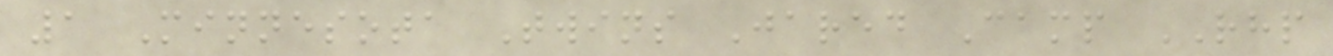1 Minnesota Twins Jared Camp RHP
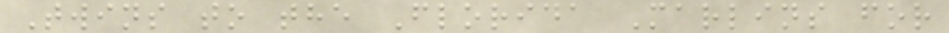Twins to the Florida Marlins for
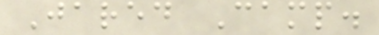Jared Camp.
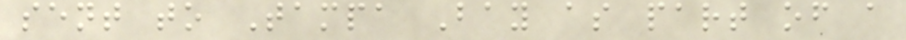sent to Tampa Bay as part of a
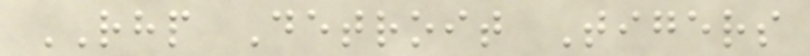RHP Detroit Tigers
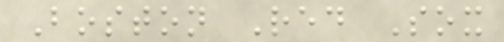Boston Red Sox
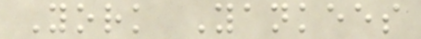York Yankees
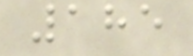185
